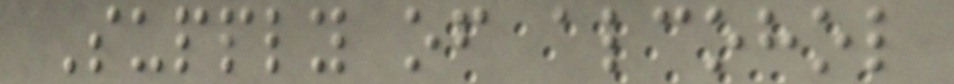Supply of alcohol
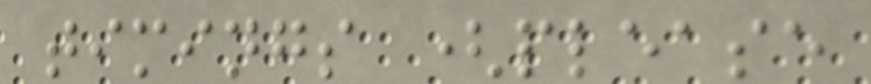timings (please
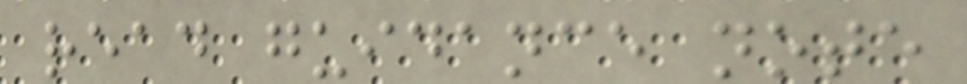read guidance note
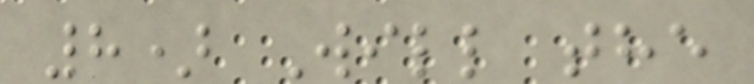8) Will the
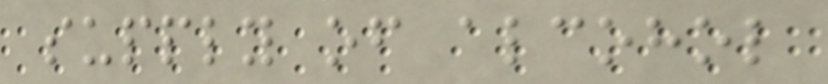supply of alcohol
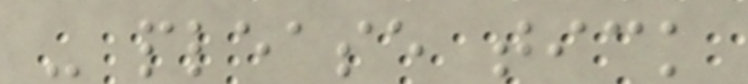- please tick
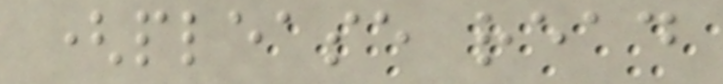(please read
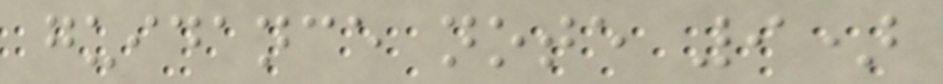guidance note 9)
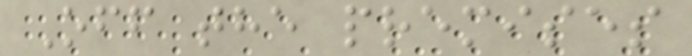Off the premises
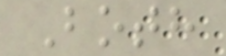Both
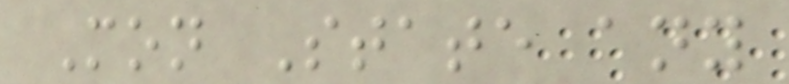Mon State any
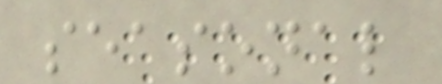seasonal
